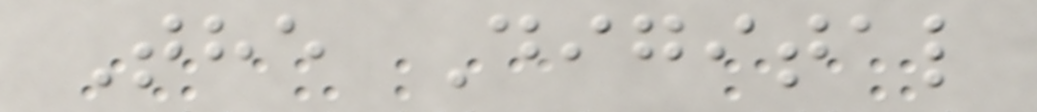The Digital
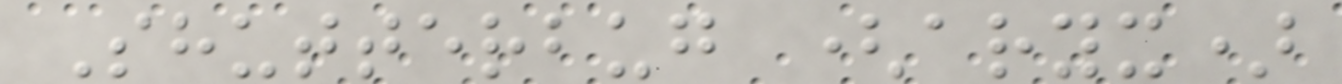Shutterbug (aryx)
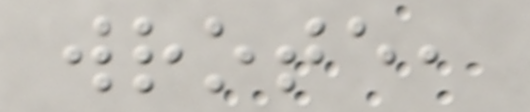wrote,
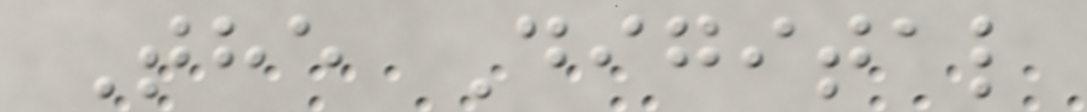The Digital
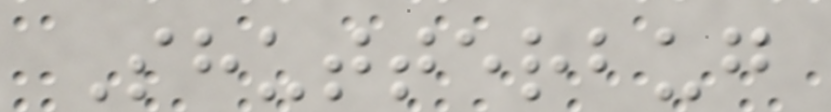Shutterbug
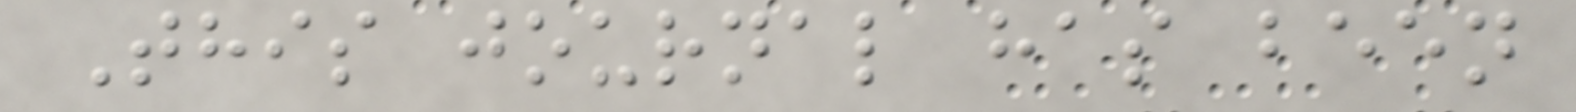This journal has been
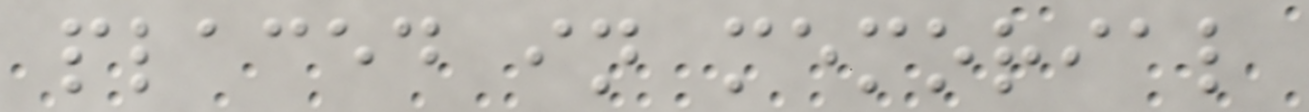placed in memorial
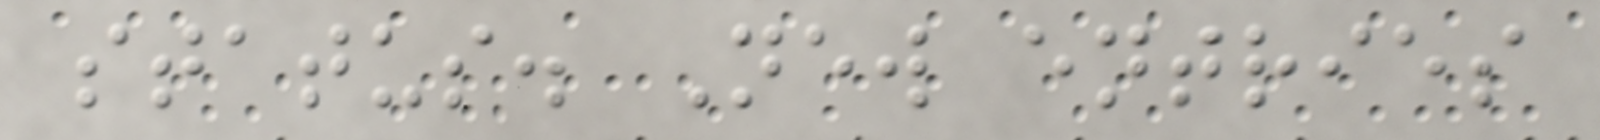status. New entries
